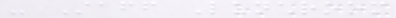- Staff Lunchroom
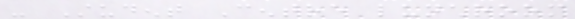- Student Centre lunchroom
